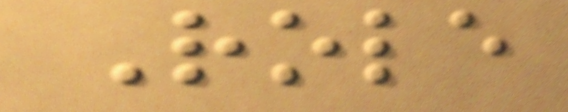Role
